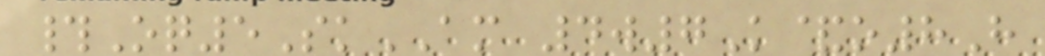#Oq5SkAM 4w7K&o8H
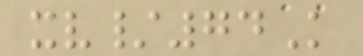xv/74K
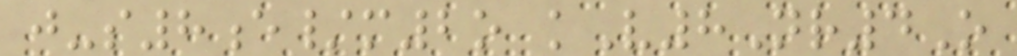j-s8e/m2o kV8Nr4O
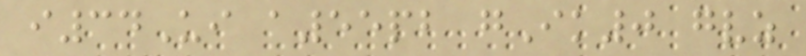i34Ui a55pb gIk0 gvz
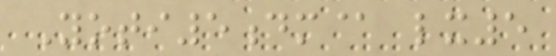Yoti5dm@ lx5
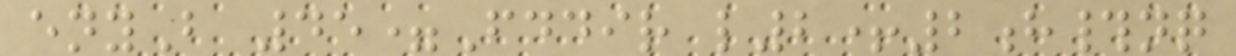enyB 45=Fddir l2+2h#nq
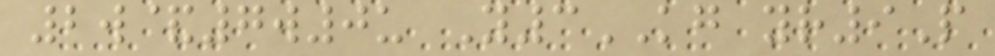2w&7w0u Y3KG yr9P
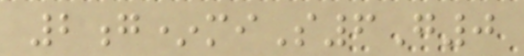2g*miS6G0
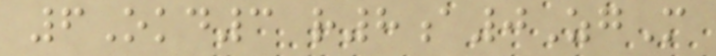6Okd3 r8a0ZgM
